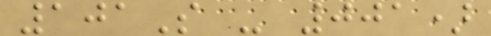101S - 001)
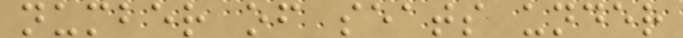number of seats under
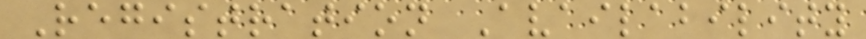Registration Availability
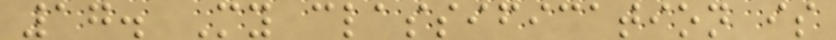17. My classification is
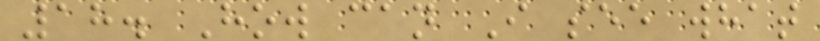18. How can I see what
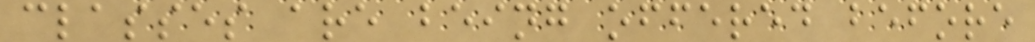classes are being offered before
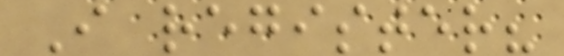I register?
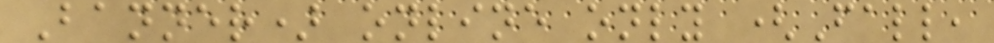Banner) online only (Fall,
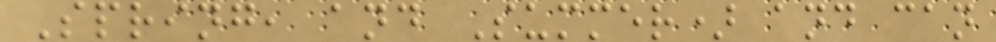Spring, and Summer) and can
